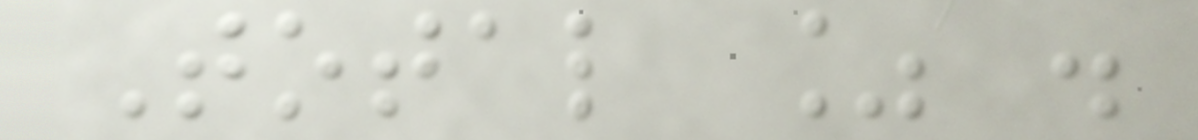Total % .
